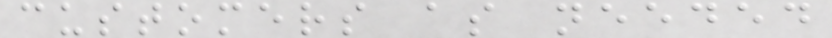customers as needed
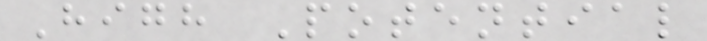High Potential
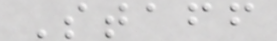Staff
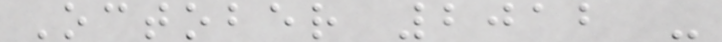October 2012 -
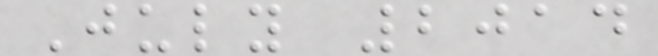July 2014
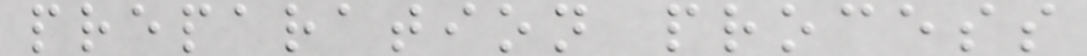preparation process
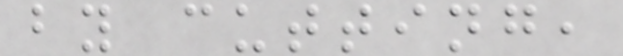by cutting,
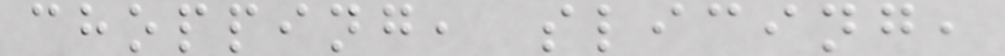chopping, slicing,
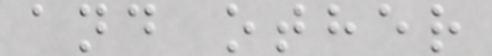and other
